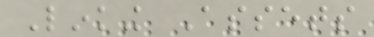Linking Assets
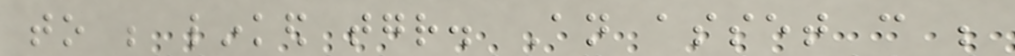to be linked together. An asset can be
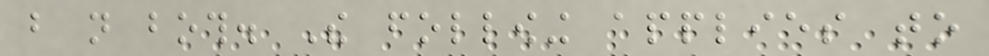but not both. The following applies to
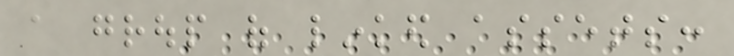a group of linked assets:
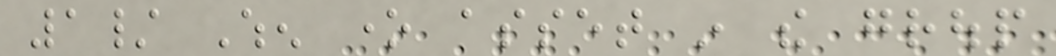1/ When one asset in the group
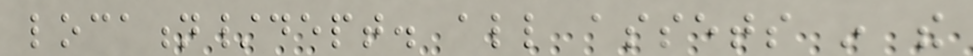location/dept. all assets in the
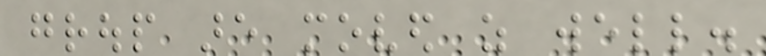group are moved as well.
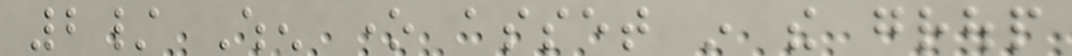2/ When one asset in the group
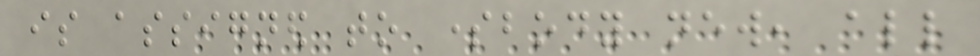is assigned to somebody new, all
